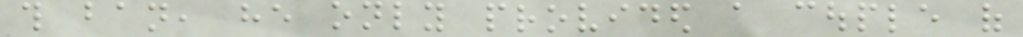this ban, he only provided a couple of
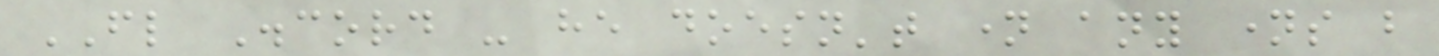FL Discord - he doesn't name any names but
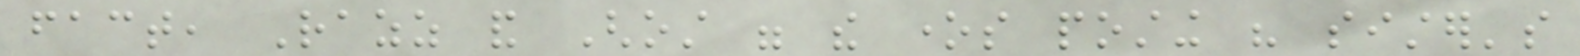fact, Razz and Ghost were the ones posting his sister's
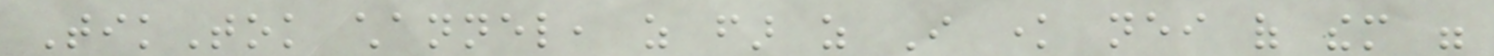TikTok channel, as far as I know neither of them were
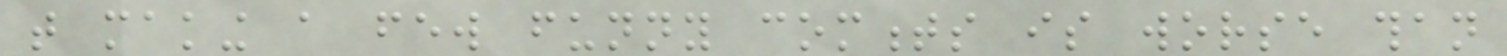that making a few funny comments is worse than
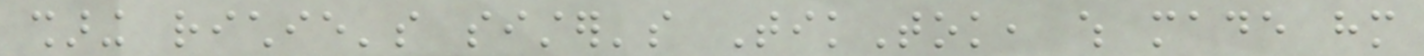sharing richie's sister's TikTok, which made him
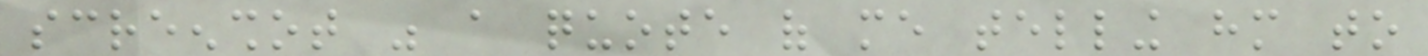screenshot was a quote of me telling him to
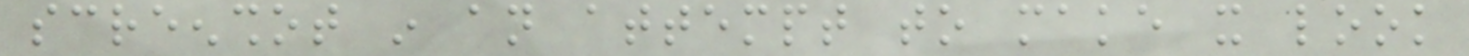screenshot in an attempt to make it look
